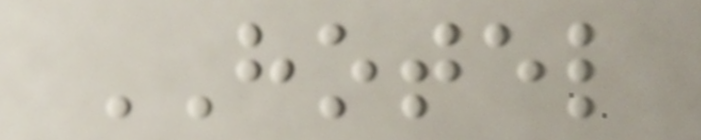HOTEL
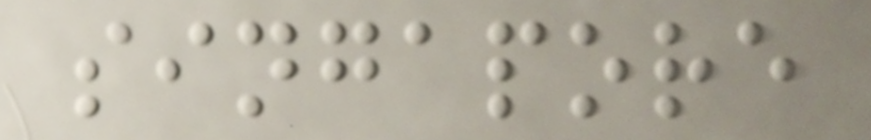singapore
